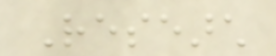Research
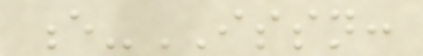e-ISSN:
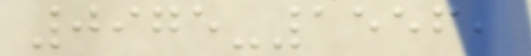0975-1556,
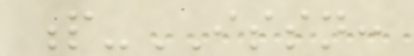p-ISSN:
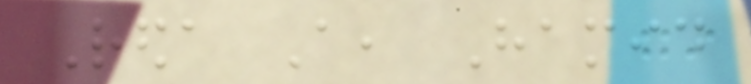Reda A, Hamid
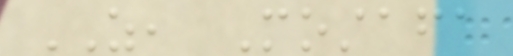AS, Mostafa
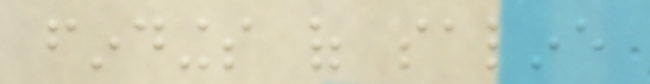findings of saline
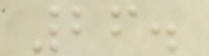26.
